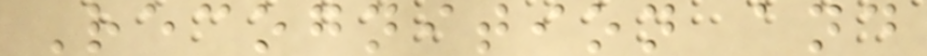Recognition and
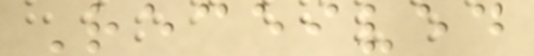Received
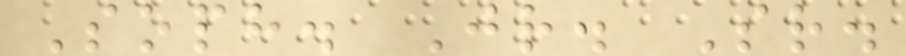Soph. Jr. Sr.
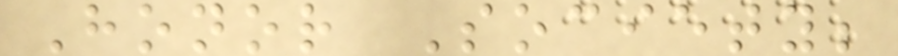Honor Society;
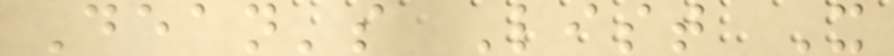Dean's List X
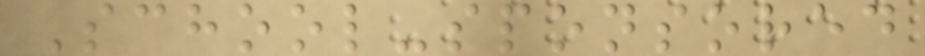School-sponsored
